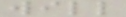will
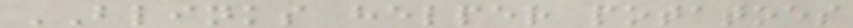BLINKS helper potatoes
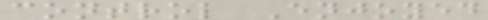control Enjoyed
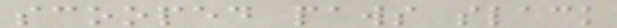scooped paws slack
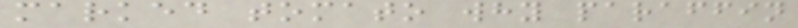marked tomato why paraffin
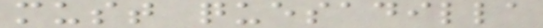must quesadilla
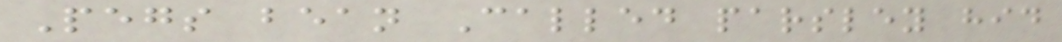Pegs bean Called parsley hid
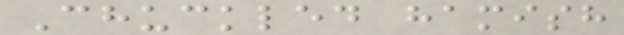Chuckled hamish
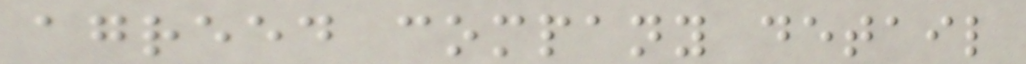agreed company detail
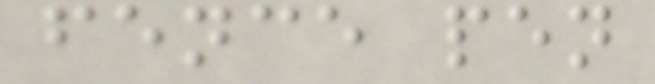fence pen
